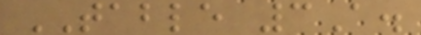TABLE 3A.
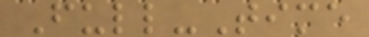Full-Time
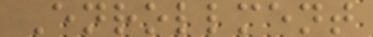Enrollment
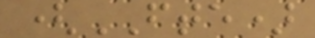(FTE)
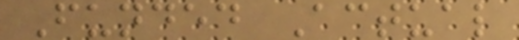Funded Actual
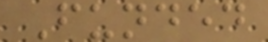Funded
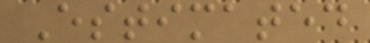Estimated
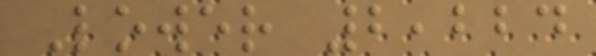Lower 2,224
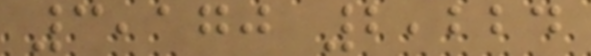3,170 2,224
